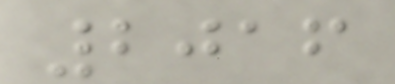2016
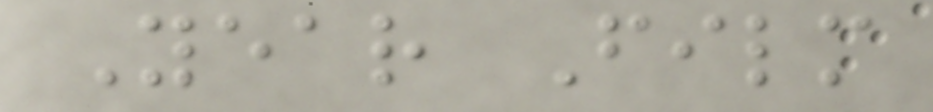Year Film
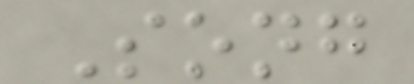Song
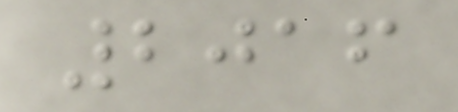2016
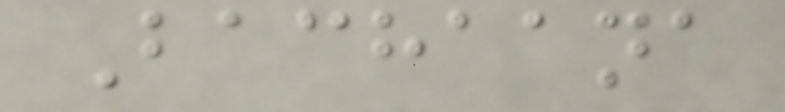Bachaana
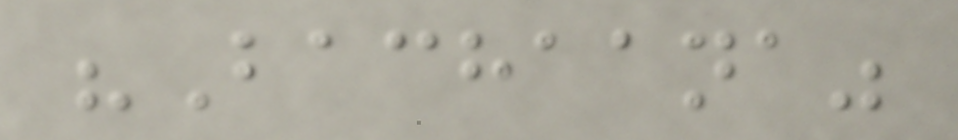"Bachaana"
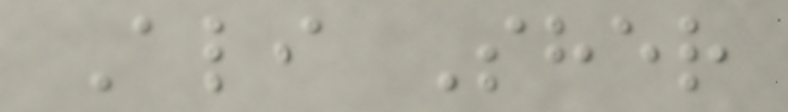Ali Sher
